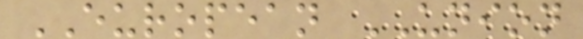EUROPEAN UNION
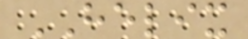HELIX
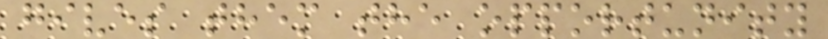gives them the opportunity
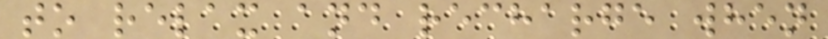to relax and recharge when
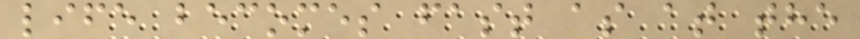life becomes fast as at the
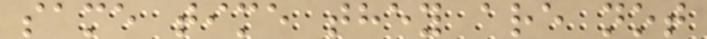same time they are not
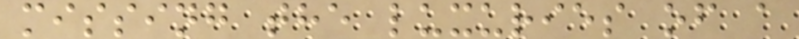missing the luxuries of a
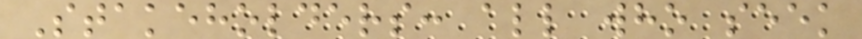Stakeholders: all who seek
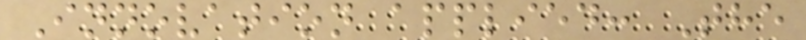Innovation applied: The
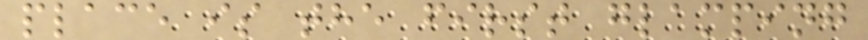place is the first glamping
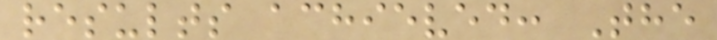results achieved: The
